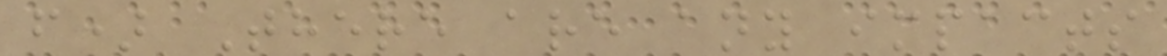f) There are any impacts
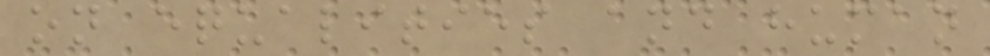on equalities and human
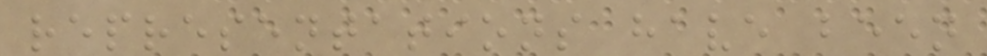representations have been
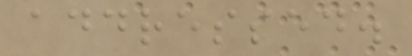addressed.
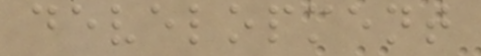development
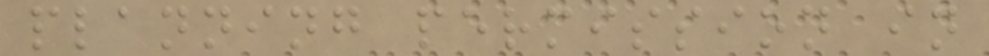planning permission in
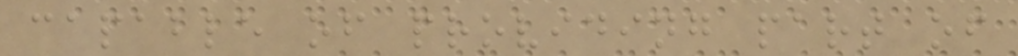capable of providing part of
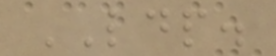LDP.
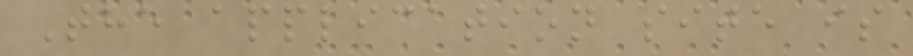The application site is
